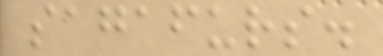sagafurs.
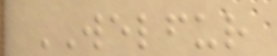WELFUR
